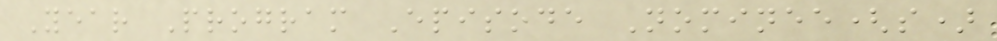Year Program Episode Nominee(s)
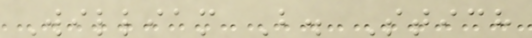William B. Stich
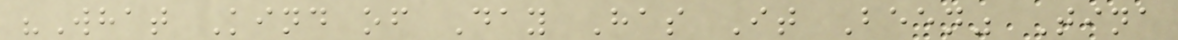"What Kind of Day Has It Been" Tina
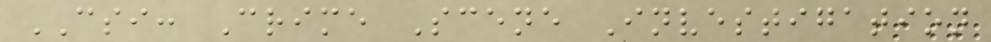CSI: Crime Scene Investigation
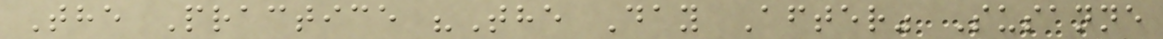The Practice "The Day After" Susanne
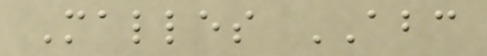Malles ABC
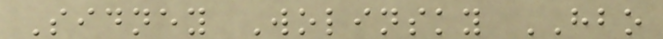Sidney Wolinsky HBO
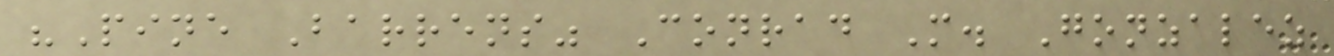"Pine Barrens" Conrad M. Gonzalez
